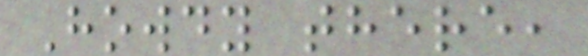Howdy there,
